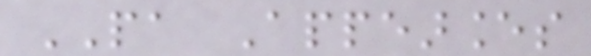PA Appearances
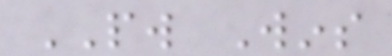PW Wins
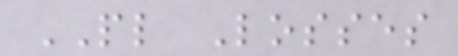PL Losses
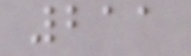211
